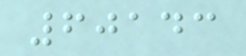60143
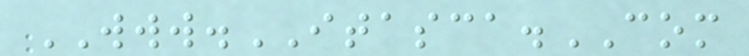WWW.ITASCA.COM
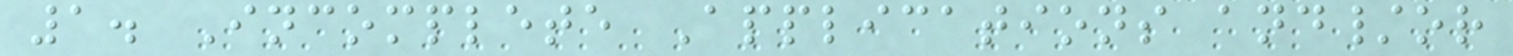1. Incomplete Applications and/or
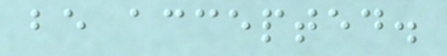be accepted.
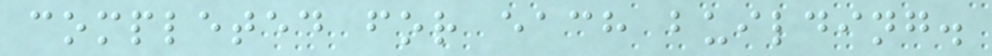completed for each building.
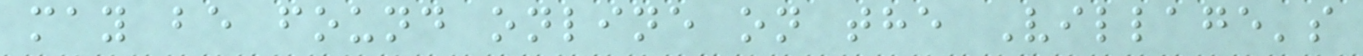may be found online on the Village's
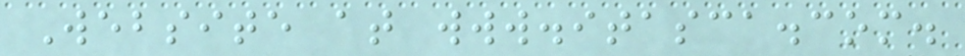Website at www.itasca.com.
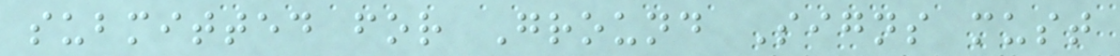submitted for Ground Signs must
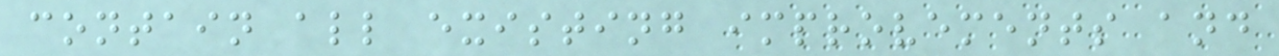contain all existing improvements and
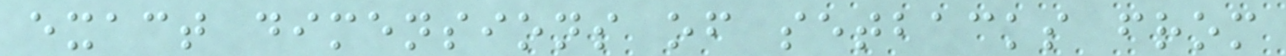exact dimensions of setbacks from
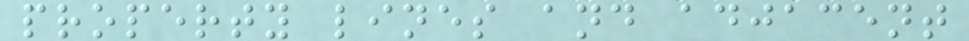property lines and adjacent
